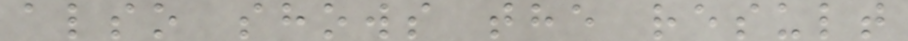also shows the result
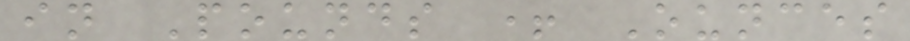in Pounds + Ounces
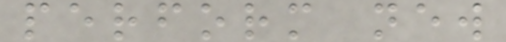perform new
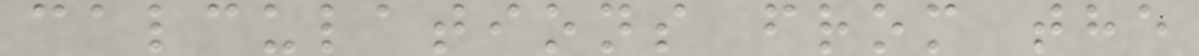calculations from the
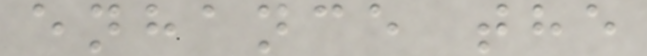enhance the
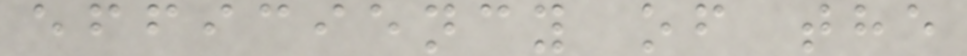efficiency of the
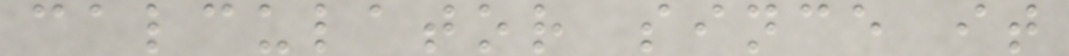calculator since it
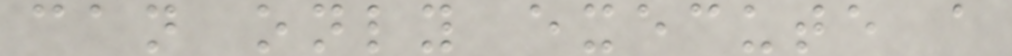can only execute a
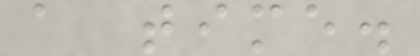a time.
